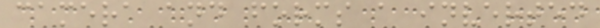camera and forms a inverted
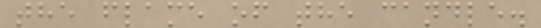the flame of the candle.
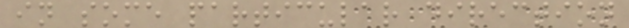in some particular direction
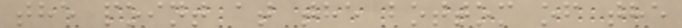the point at the bottom of the
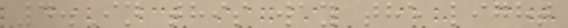4.In this way the light
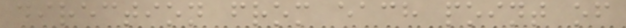direction from each point of
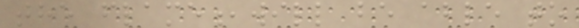the flame,will be able to
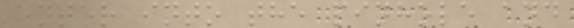enter into the pinhole and
